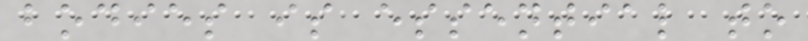bodies is essential to
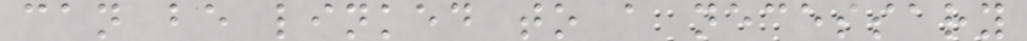can be linked to a necessary
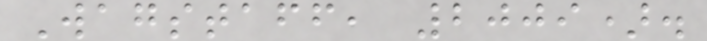Wagstaff, 2009).
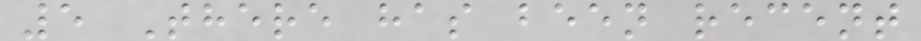5 There has been recent
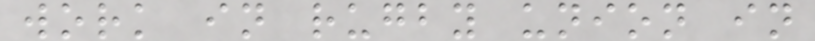work in rugby union in
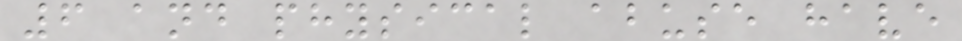6 and physical abuse have
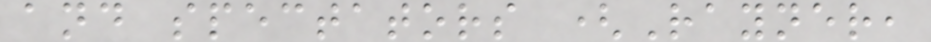and spectators (Rayner,
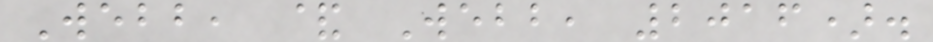Webb, & Webb, 2016).
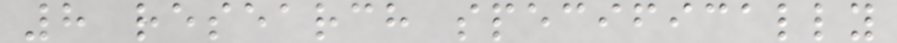8 research specifically
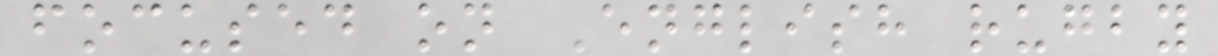focused on English rugby
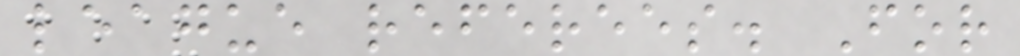league referees. For
